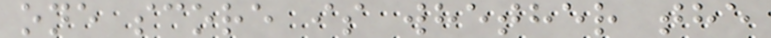one score is whether the
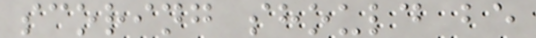scoring should be
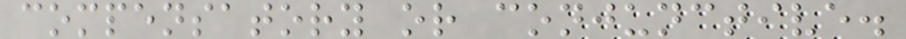compensatory or conjunctive.
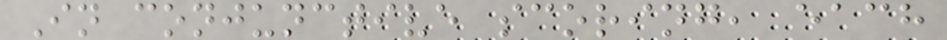In conjunctive scoring, each
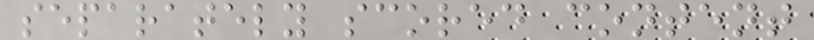separately scored content
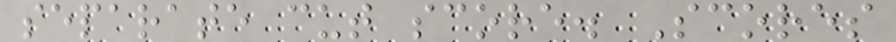separate cut score. Scores
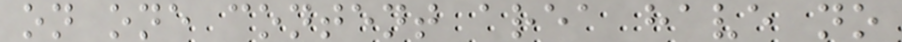on one content area have no
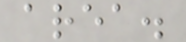area.
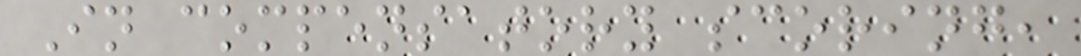In compensatory scoring,
